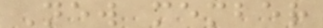New member
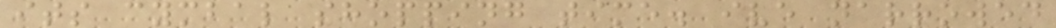its cymbal shopping time. ive narrowed
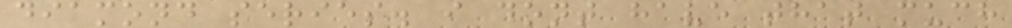diamond series. i dont have that much
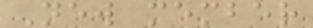New member
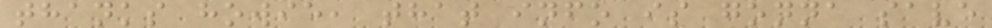thanks howie, that info is gonna save
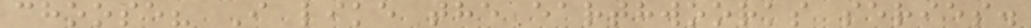choose? I like the earthwoorks series.
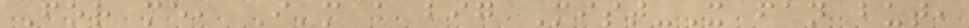For me, I'm a big Mist-X fan but,
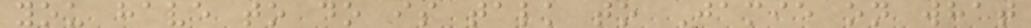you have to do is talk to Jamie on what
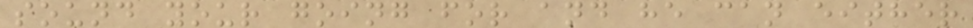sound your going for and he can either
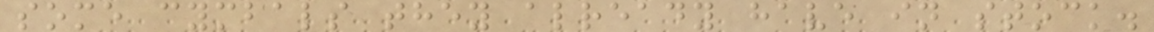some cymbals they already have in stock.
